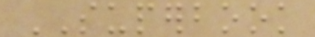SUPERBOOK
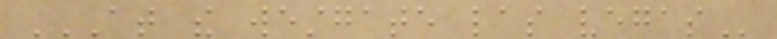AT THE WESTGATE LAS VEGAS
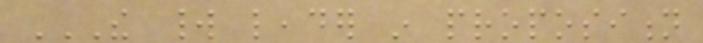THE WORLD LEADER IN PROPOSITION
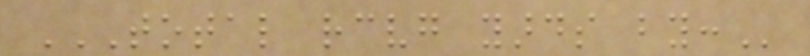TOTAL RECEIVING YARDS BY:
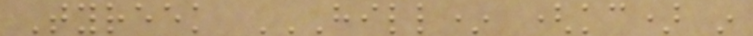Tyreek HILL* (KC) IN
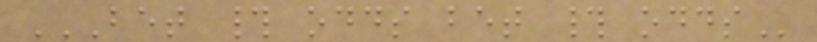BET # ODDS BET # ODDS
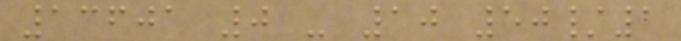13601 0 - 10 50/1
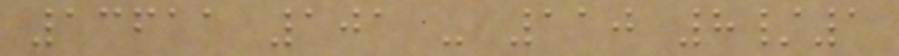13611 101 - 110 8/1
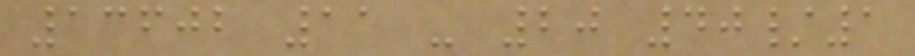13602 11 - 20 40/1
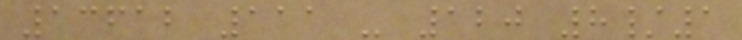13612 111 - 120 8/1
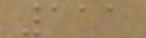111
